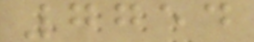7754
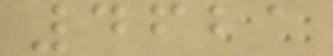4621
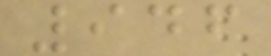946
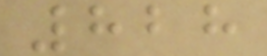828
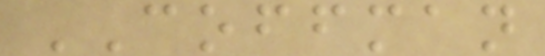COFFMAN
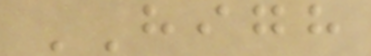HIGH
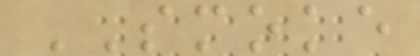SMOKE
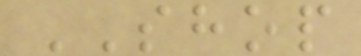SHOP
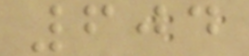604
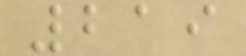219
